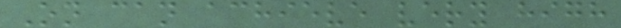On can achieve very high
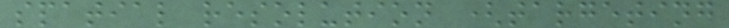spatial resolution (targeting
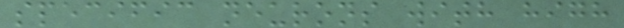specific neurons with high
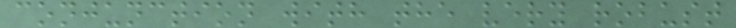conjunction with the very robust
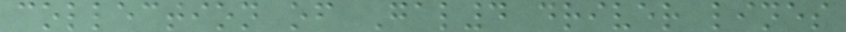collection of Gal4 driver lines
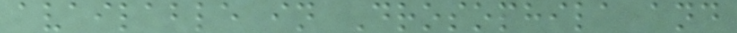available in Drosophila and
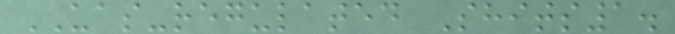UAS-regulated Shits1.
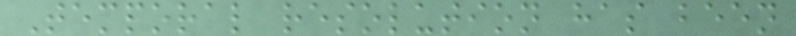Temporal resolution has been
